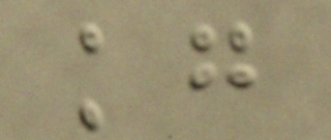kg
